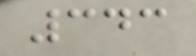343
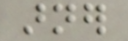arner
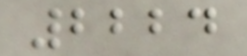2224
